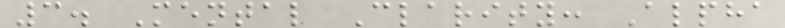3. Mental Clarity: Alpha
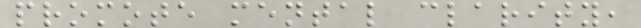promote mental clarity,
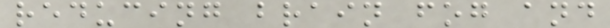reducing brain fog and
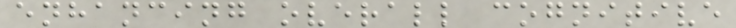enhancing overall cognitive
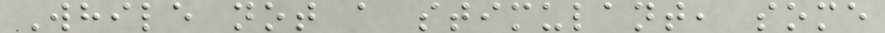While not a stimulant, some
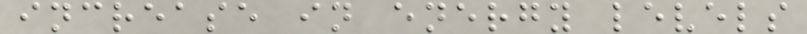increase in energy levels
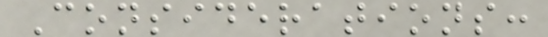Considerations:
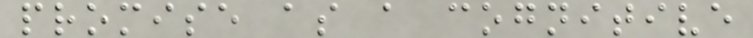promise as a cognitive
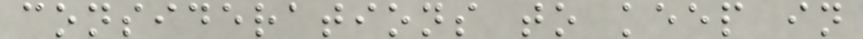considerations to keep in
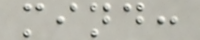mind:
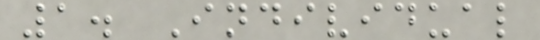1. Individual
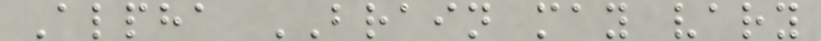Alpha BRAIN may vary
